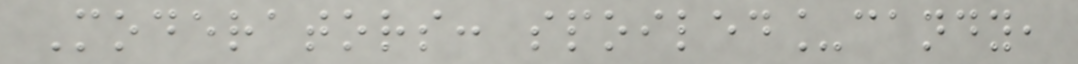Moderators: spoiled_candy,
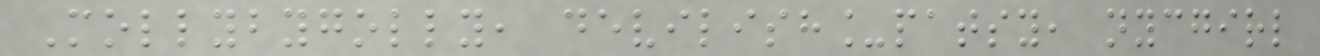Mollybygolly, devilish_patsy, nycgirl
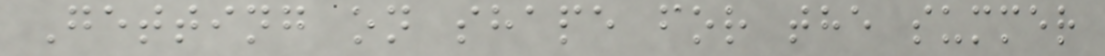Getting on shape for the summer
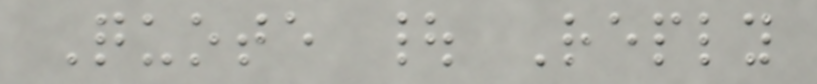Quote | Reply
